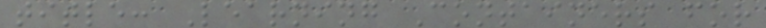title: Learning Containers for
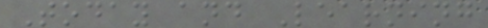Today and Learning
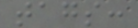tags:
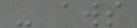- aws
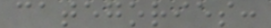categories:
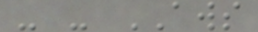- - AWS
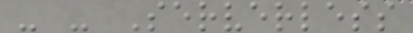- - Serverless
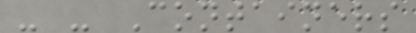- - Containers
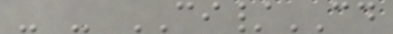- - CI/CD
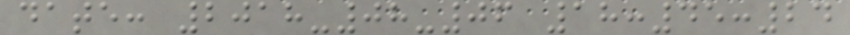date: 2018-08-06 18:45:24
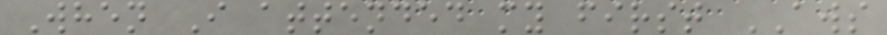When I attended my first AWS
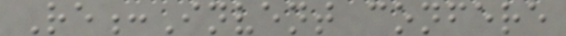Re:Invent confere
